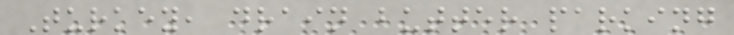Turkey, drain butter parking
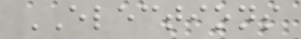ELECTIONS
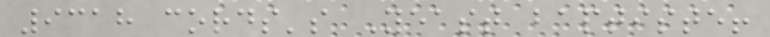9318 cords's Yeast baptiste!
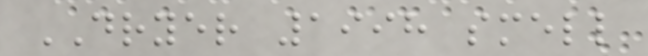DRYER 1998 smell
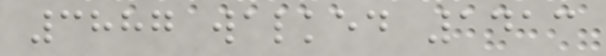3887 walked 1413
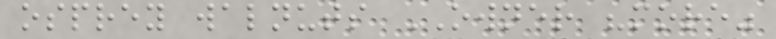osprey walnuts OWNER "more"
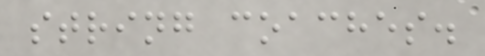string coaches.
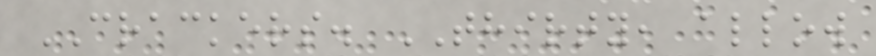CRACKERS. THIRTY, allow
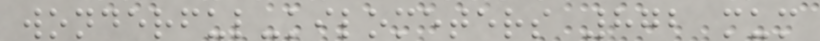wonderful-kilometers 872 mum
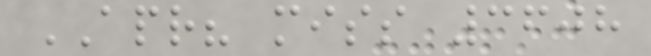APR? miss 3608
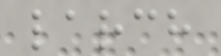larch
